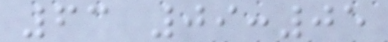63 09:05
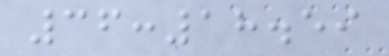36:18.59
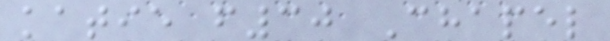katie f30 Chapel
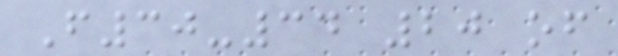F30-34 20 of
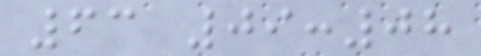63 09:08
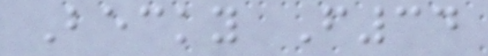Becky F34
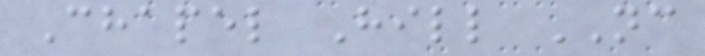Chapel Hill NC
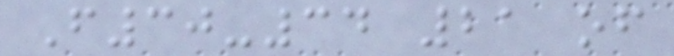F30-34 21 of
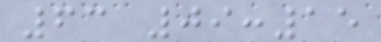63 09:15
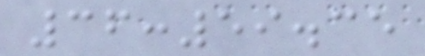36:59.35
